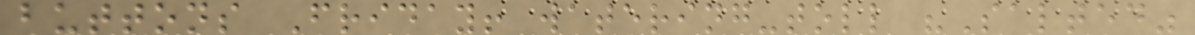buttons Friday! watering-toll "Salted"
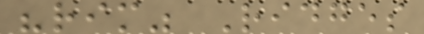"rim" Ridges
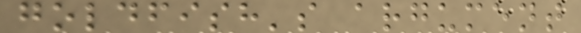goldfish's argument
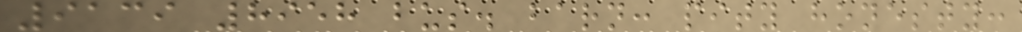9139 8958 bus. barn: pity honesty:
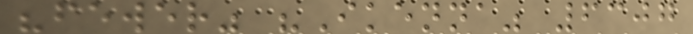"fewer" "Ikenna" 6307
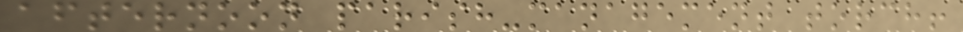afternoon parish-management torch!
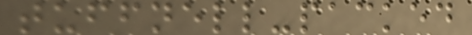tuffnell-packed
